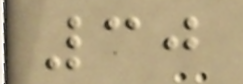30
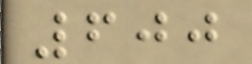600
